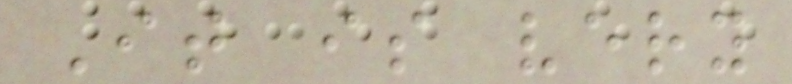It is very
